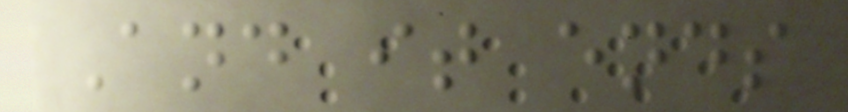And it ends
